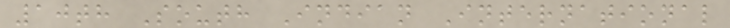10th South Indian International
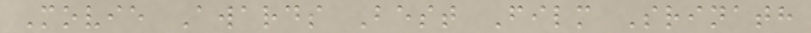Movie Awards Best Film Srinath
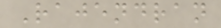Rajendran
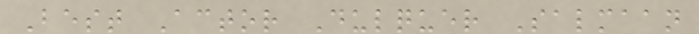Best Actor Dulquer Salmaan
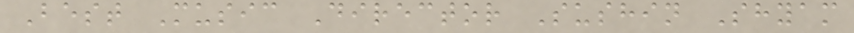Best Music Director Sushin Shyam
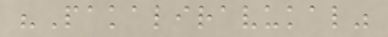"Pakaliravukal"
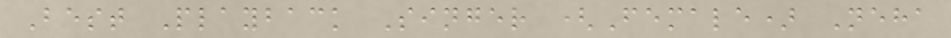Best Playback Singer (Female) Neha
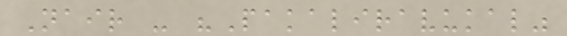Nair - "Pakaliravukal"
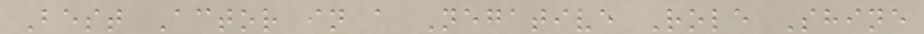Best Actor in a Negative Role Shine
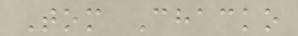Tom Chacko
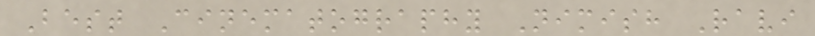Best Cinematography Nimish Ravi
